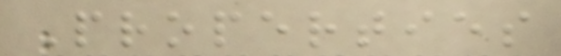Properties
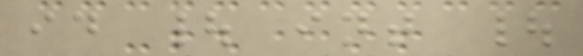id | int |
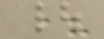|
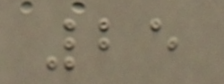25
